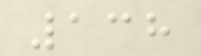138
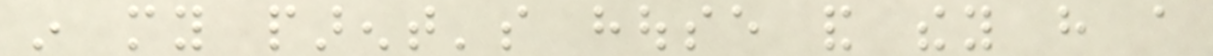in my parent's house and they have a
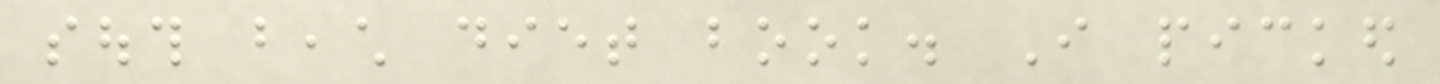south beach diet book. I picked
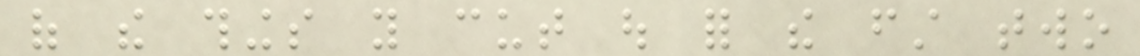of the things you cut out for the first two
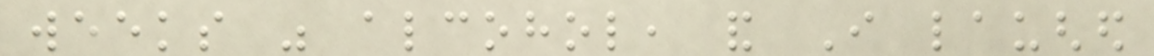weeks was alcohol, and I laughed
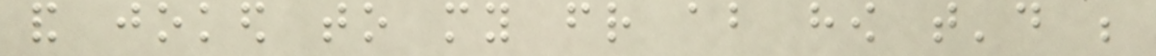and joked to my friend about how that'd be
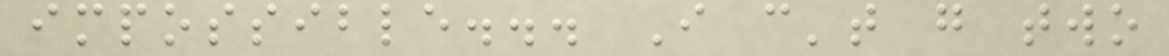impossible... I can't go two
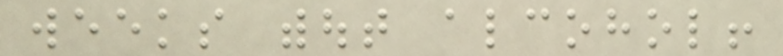weeks without alcohol!
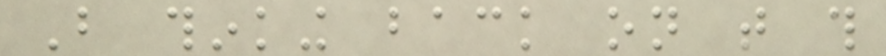But thinking back on that this
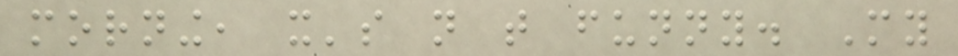morning, it's not that funny. My
